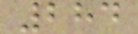284
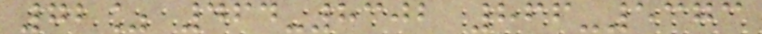72% 464-8302 866-5373
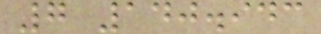7 140.943
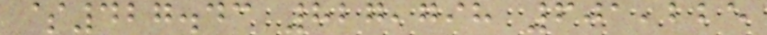$427.43 827,798 601,225
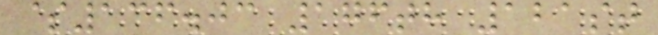$136.03 176th 121st
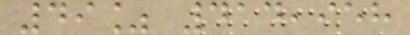49% 414,958
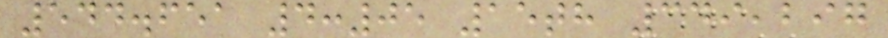544.651 4:05 15th 349,297
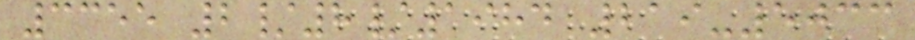3355 2/8/1984 219-5033
